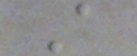A
